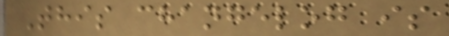This changelog is
